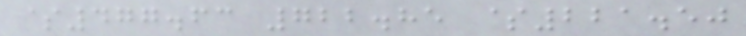$477.63 722.85 $221.50
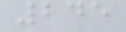245
